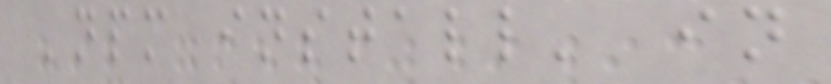'npm install' in
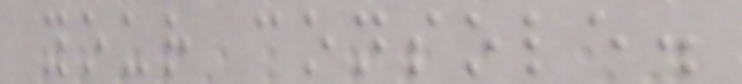your console.
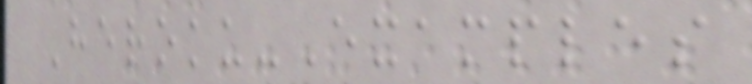Heroku-Examples
